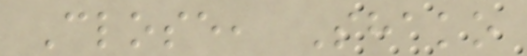Close, Shako
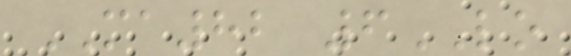MA82 6LO
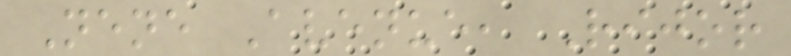Nene Avenue, Rijor
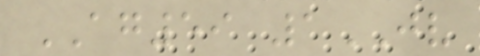AG59 1JV
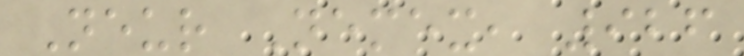Neur Nemex, 926
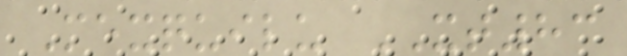Mexquilu XT83
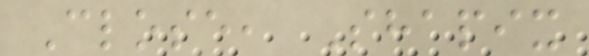Close, Shapix
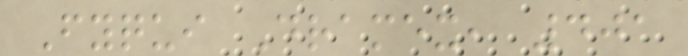Fyqui Dramex, 401
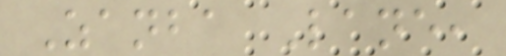Zanba Lane,
